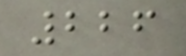226
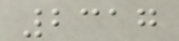2317
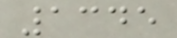1345
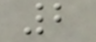2
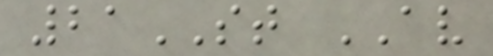21ST AV
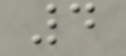4
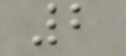2
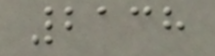2138
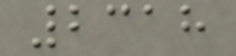2318
